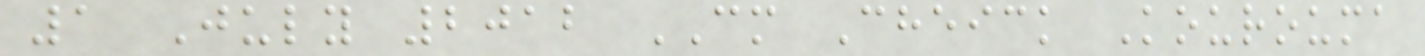1 July 2012 CM Cheick Kourouma
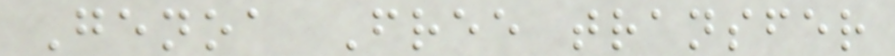Genoa Free transfer
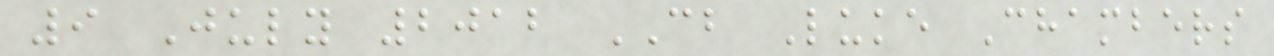9 July 2012 CB Luke Chambers
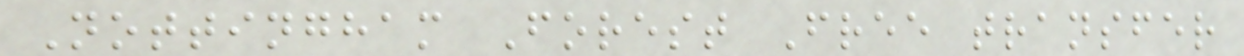Nottingham Forest Free transfer
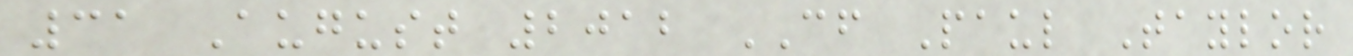31 August 2012 CF Paul Taylor
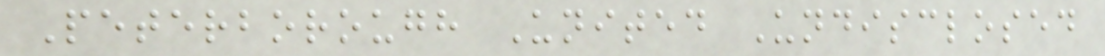Peterborough United Undisclosed
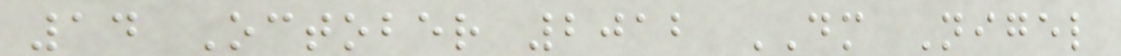14 October 2012 DM Nigel
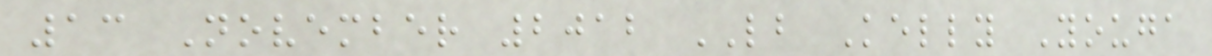13 November 2012 LB Kelly Youga
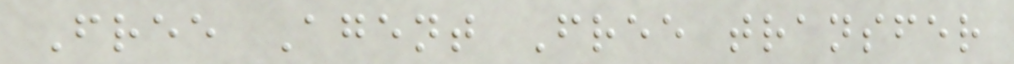Free Agent Free transfer
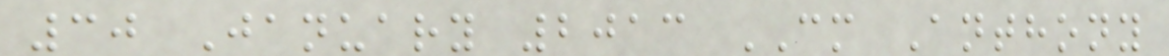30 January 2013 CM Anthony
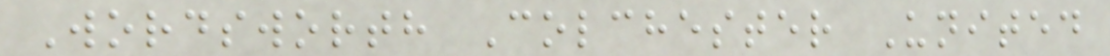Wordsworth Colchester United
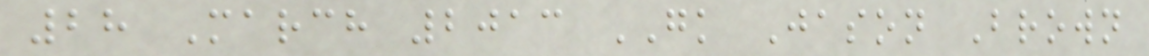28 March 2013 GK Jason Brown
